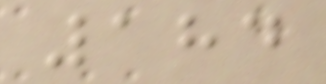184
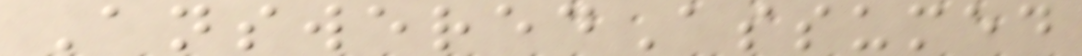AnsweredAssumed
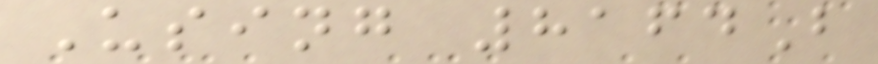Using 8164B
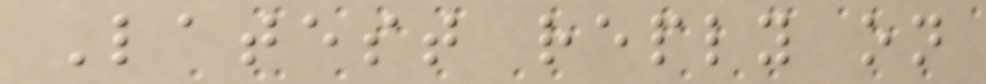Latest reply on
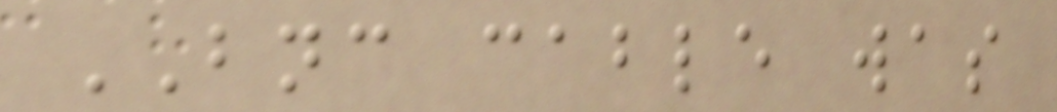BNC cable was
